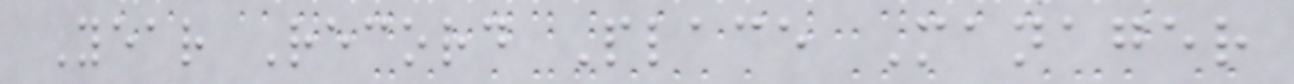Year Record Place Manager
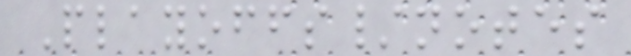Playoffs/notes
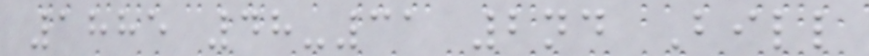1885 48-31 2nd Bill
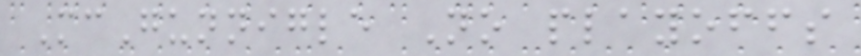McGunnigle No playoffs
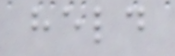held
